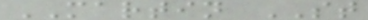MARTIN ST
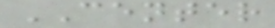CENTER
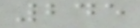245
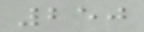250
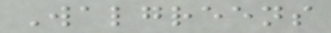Walgreens
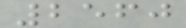2560
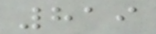819
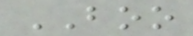BOO
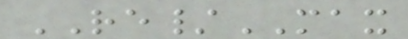RE/MAX
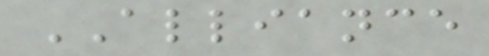ALLIANCE
